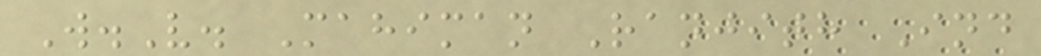W.V. Mahiman Ranjith Ind
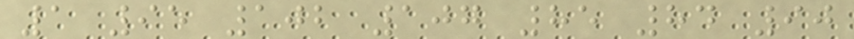1 95 102 107 85 84 90
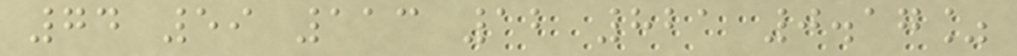74 59 113 12 821 0.17%
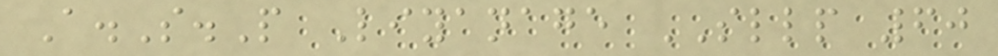A.S.P Liyanage SLLP 60
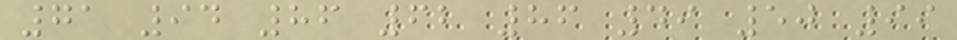71 94 86 62 86 49 50 99
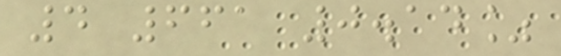4 661 0.14%
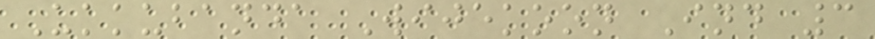Ukkubanda Wijekoon Ind 3
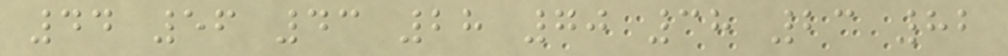44 56 43 28 70 38 23 82
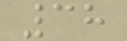38
